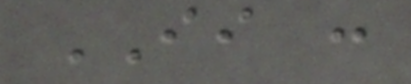II :
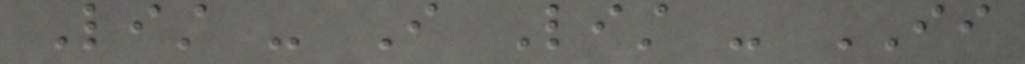List - I List - II
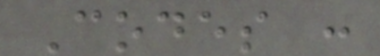Codes :
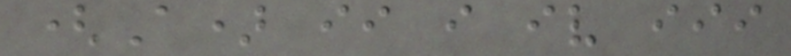(A) ii i iv iii
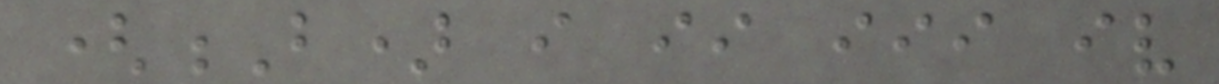(B) i ii iii iv
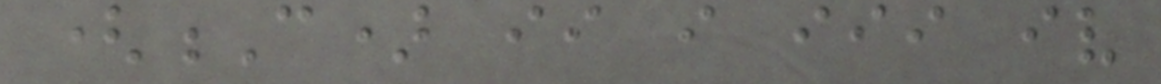(C) ii i iii iv
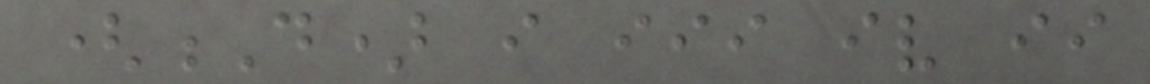(D) i iii iv ii
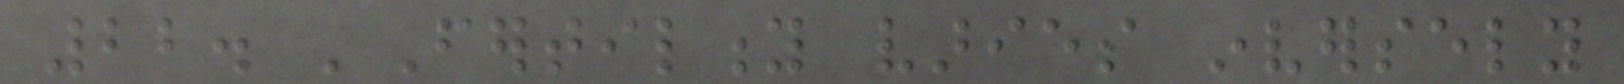22. 'Fertility varies inversely
